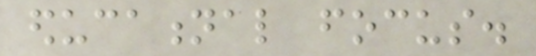educational focus.
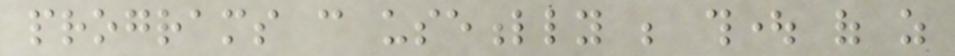programs can usefully be thought of as
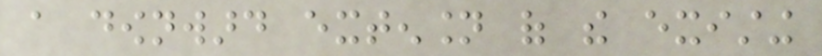a downward extension of the existing
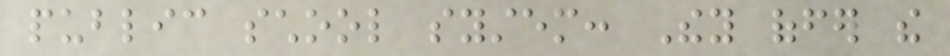public school system: They offer the
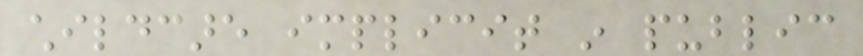childcare implicit in public
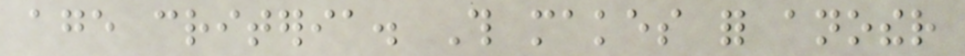age criteria. This makes for another
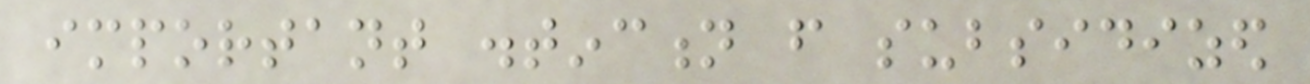important distinction from subsidized
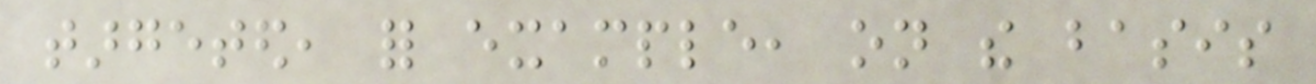targeted, for example, on the basis
